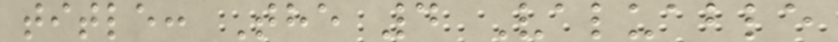title: The 4 Valuable
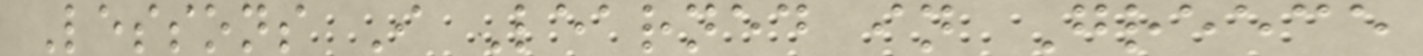Lessons I Learned in Greece
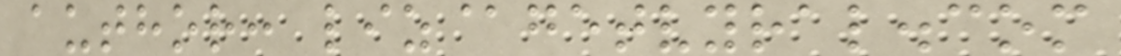author: liz@getvyral.com
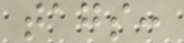tags:
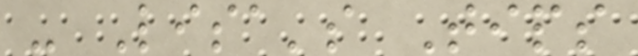- Lisa's Tips
